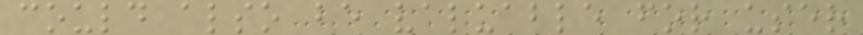could also be valuable for user
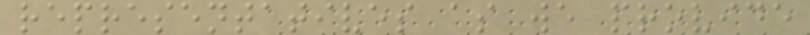representatives as we provide
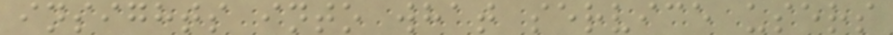insights into what service users
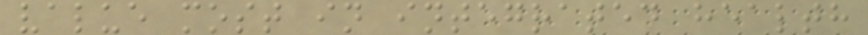value most in integrated health
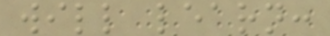will learn:
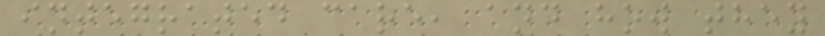integrated care, and how they
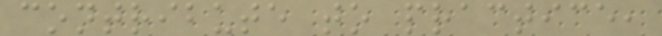contribute to practice,
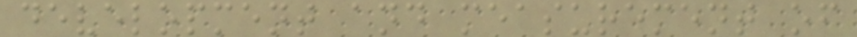development and measurement of
